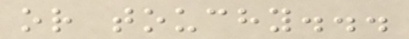or touchy...
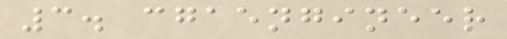3. cgaengineer
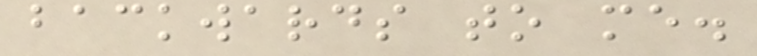backwards to me.
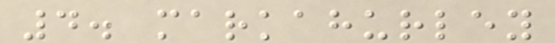4. markahurley
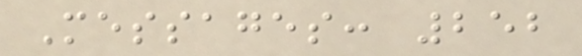Messages: 252
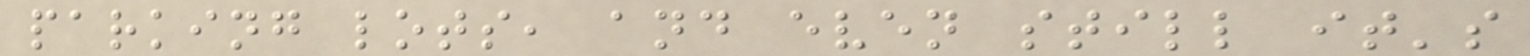parking lots, and even still it's
